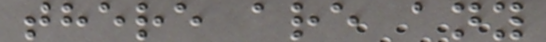there are any
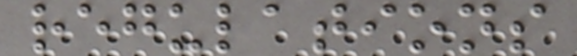regulations
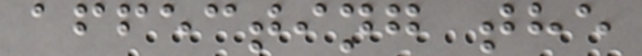affecting the
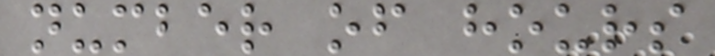number of hours
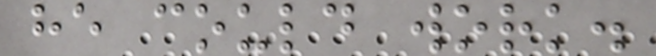he could work.
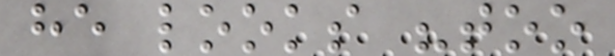he looks "too
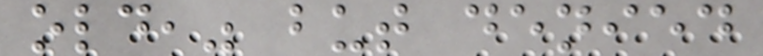old," but denied
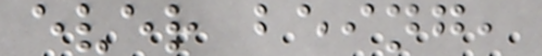ever being,
